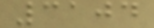3104
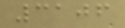3106
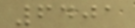6401
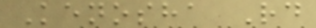Kenosha Rd
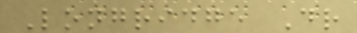Longridge Dr
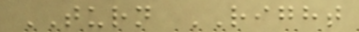TURN RIGHT
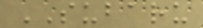SUBARU
